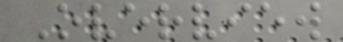Overview
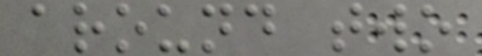around two
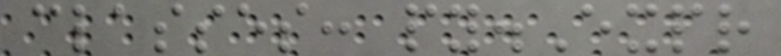classes: py.Expr
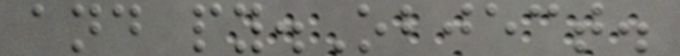and py.Object.
